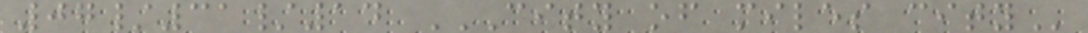07/31/14 CITY OF MILES CITY
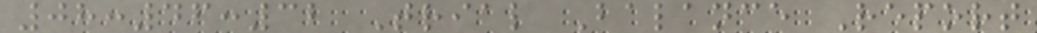08:46:32 Trial Balance Report
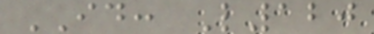ID: L120
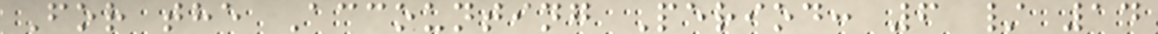For the Accounting Period: 6 / 14
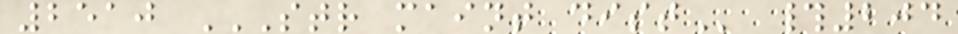2510 STR MAINT DIST #204
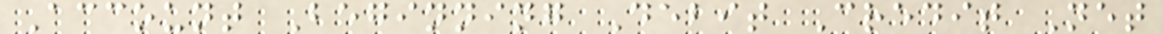Account Beginning Debit Credit Net
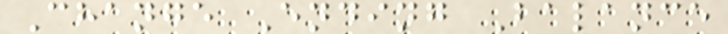Change Ending Balance
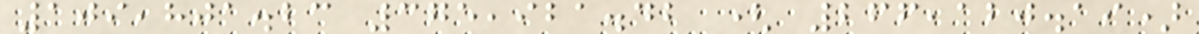109,801.23 375,921.42 ( 266,120.19)
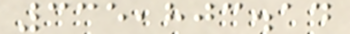335,803.14
